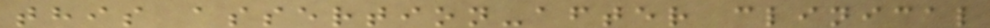this assertion-after clinical
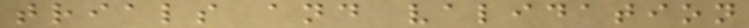trials and validation
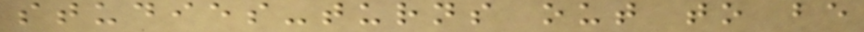studies-turns out to be
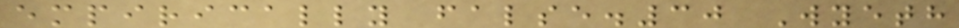empirically false.30 Wyeth
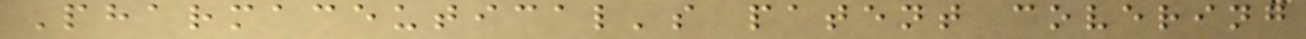Pharmaceutical's patent covering
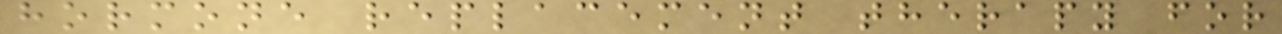hormone replacement therapy for
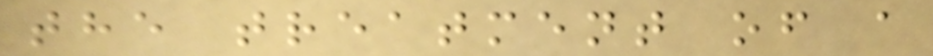the treatment of a
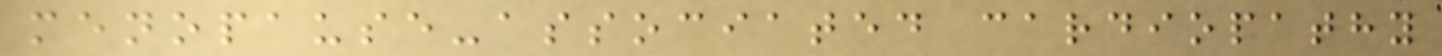menopause-associated cardiopathy
